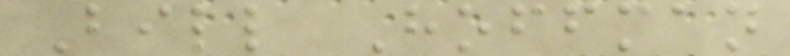Bill Hoffman
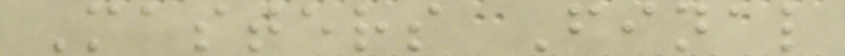Masters Final
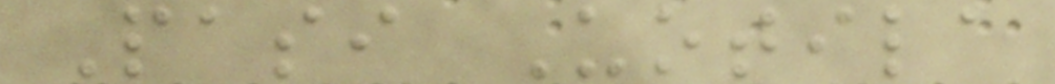Pasi Uotila
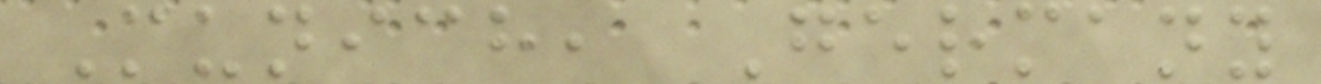Munich, Germany
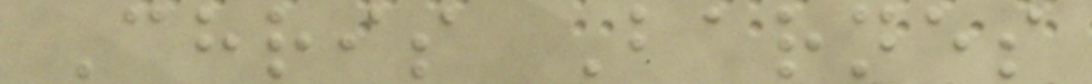Chris Barnes
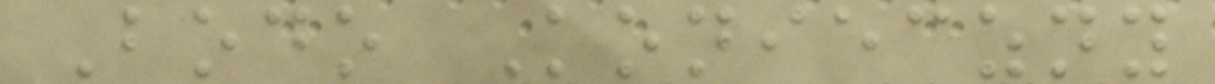Bodo Konieczny
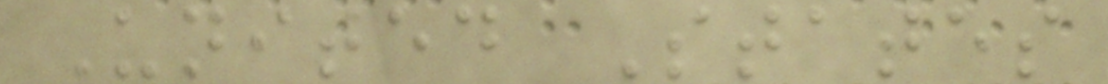United States
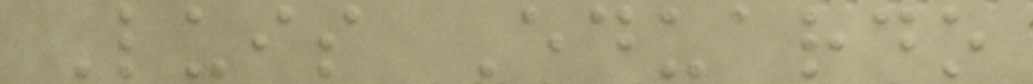Luis Eduardo
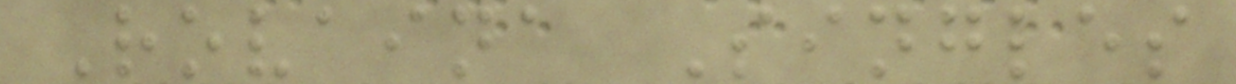Rovaina Singles
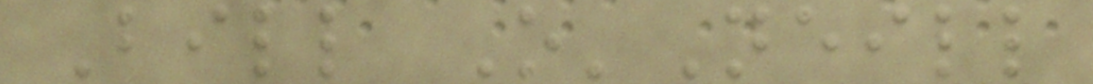Bill O'Neill
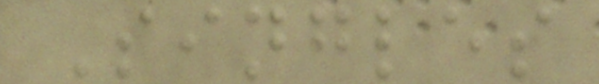Singles
